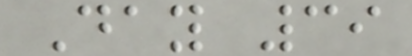Day 39
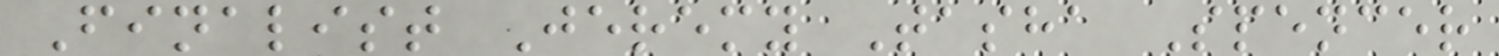Finalist Jeremy Tasha Spencer
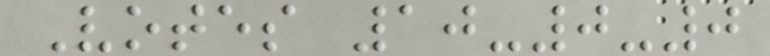Votes 10-0-0
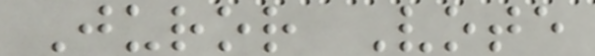Juror Vote
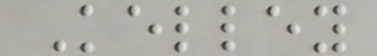Kelley
